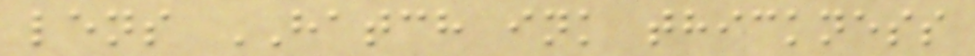lens HATCH ink thickness
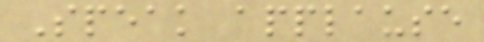Speak applause
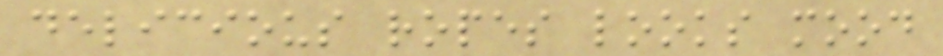delicious ropes looks mood
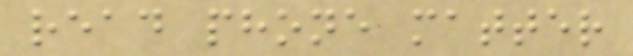read phone matter
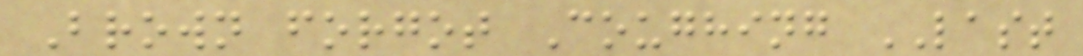Brown forgot Coughing LAST
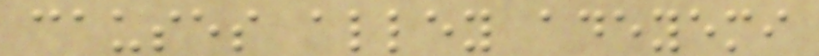causes alley adeyemi
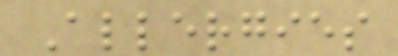Allergies
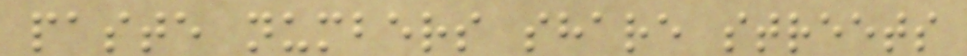paste numbers share streets
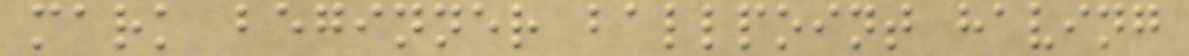mark beginner ballpoint having
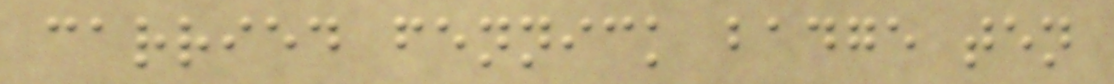carried fennick badge ten
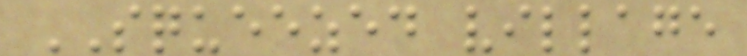SQUEEZED village
